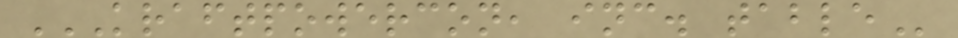KRAFTPOWERCON, INC. TABLE
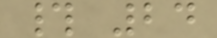# 24
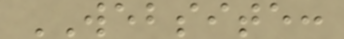WEBSITE:
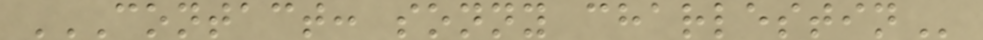CONTACT: SONNY CHARLESTIN
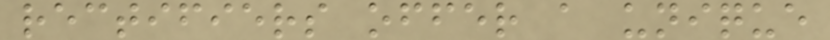rectifiers offer a unique
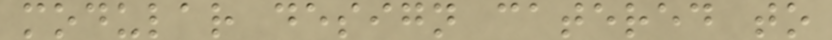modular design catered to
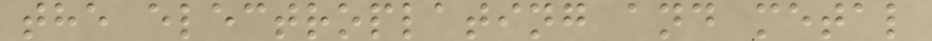the electroplating and metal
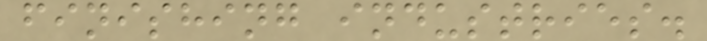finishing industries.
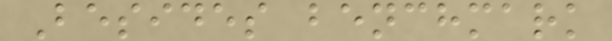Besides benchmark
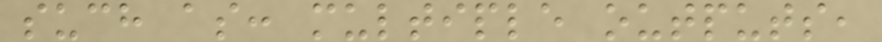such as: multiple outputs,
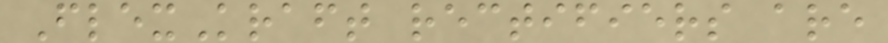FlexKraft rectifiers are
